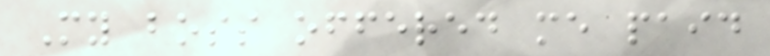My boss offered me paid
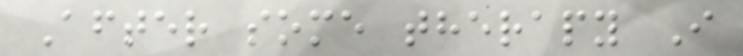After some therapy I
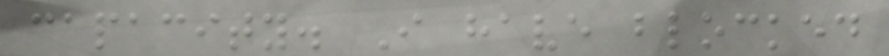capacity. I have blocked
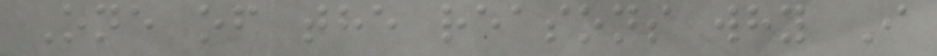One of the reasons why I
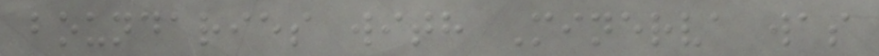boundaries with Minerva was
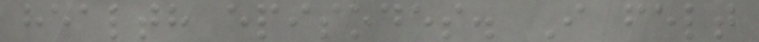health episodes. I felt
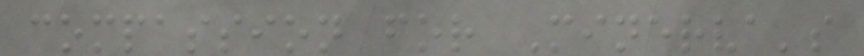compassion for Minerva's
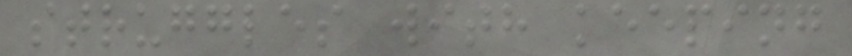struggles with keeping
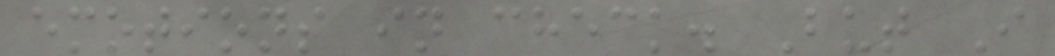emotions in check. But I
